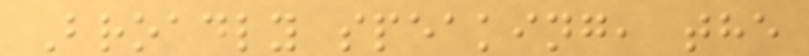Broadly speaking, the
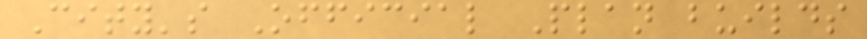City's Official Plan builds
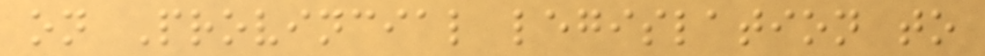on Provincial legislation to
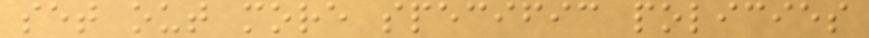set out more specific policies
